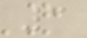3
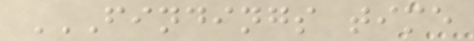FINDINGS TIME
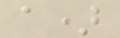a)
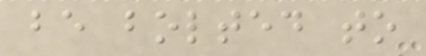be bolted to
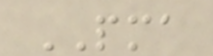PMA
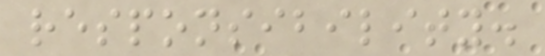responsibility.
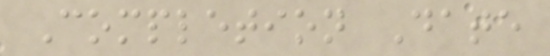Completion Date
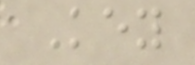Key
